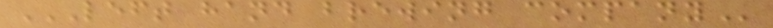LEFT HAND BREWING COMPANY
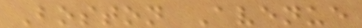Boston Avenue
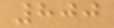800
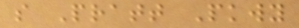s Pratt Pkwy
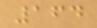164
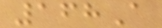168A
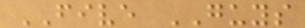FIVE GUYS
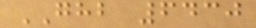GHB 6430
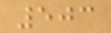503
